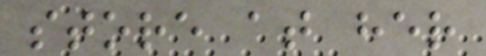store at her
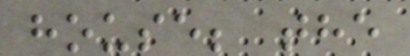house; the
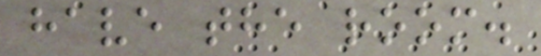have the room.
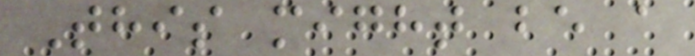This might be a
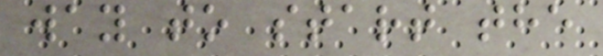way to start the
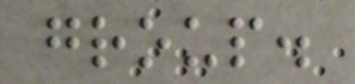group.
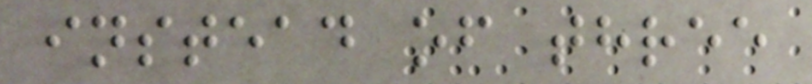instead of three
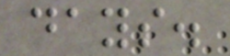days.
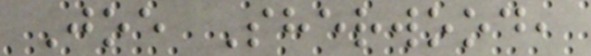Joe Sherwood,
